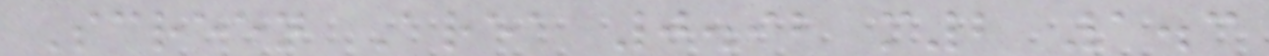Screen Area 0.92 m2 1.3
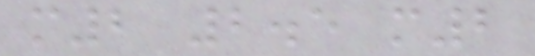m2 2.5 m2
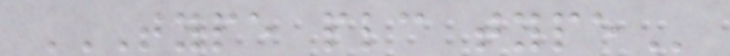TYPE PLC TYPE
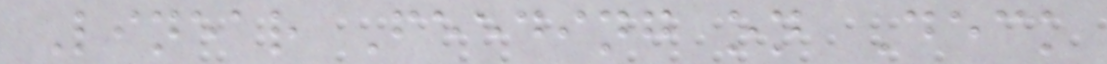Linear Feeding on Deck
